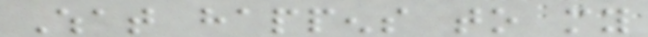What happens to my
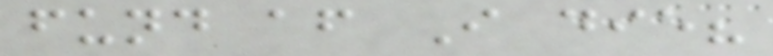fund after I die?
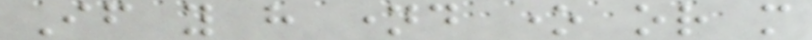If you have named one or more
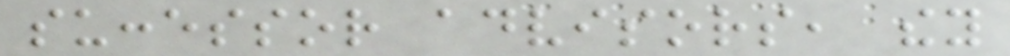successor advisors, they
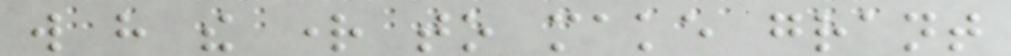will have the right to make grant
